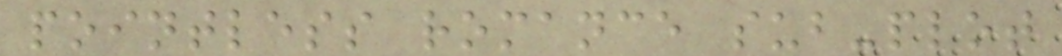pointless romance sub-plot
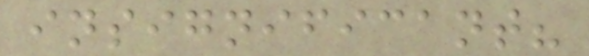insignificant?
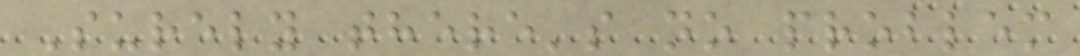Surely there's no problem
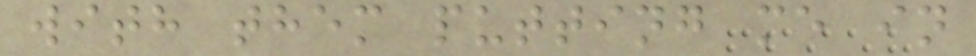with them putting me in
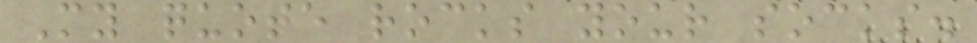My quote rocks your socks.
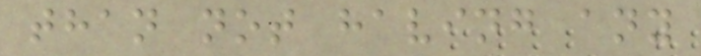than not having any
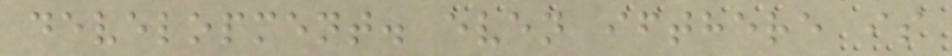development. even ifthere is
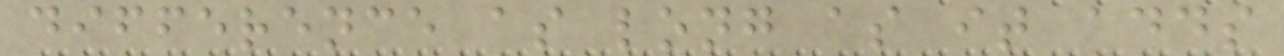difference as long as it adds
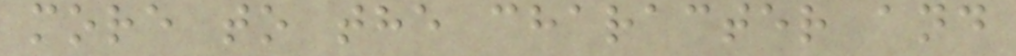more to the character and
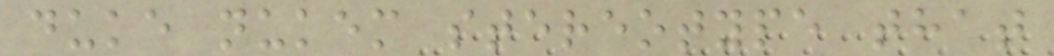duke nukem stereotype that
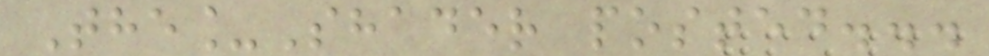The_Shader posted...
